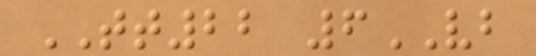TT22 6VB
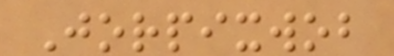Jorpixwob
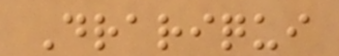Drariqui
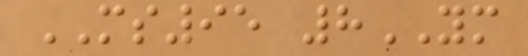MS95 8YM
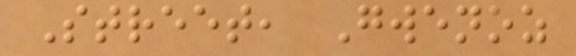Street, Gwenoz
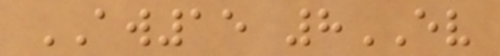AW15 8EV
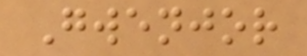Gwenjor
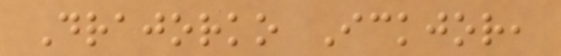Drajorko Ickjor,
